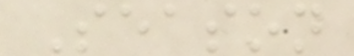Season
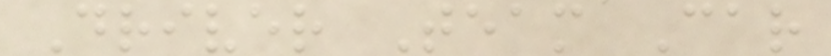Driver Team Car
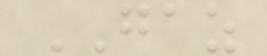GAZ
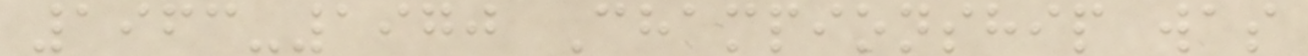1963-1970 Championship was
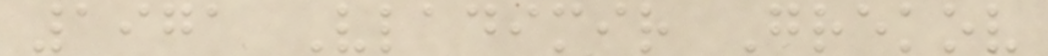1971 Vladimir Grekov
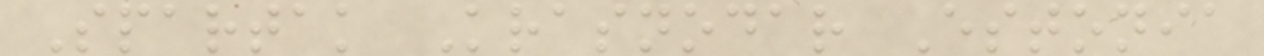Spartak Krasnodar Estonia
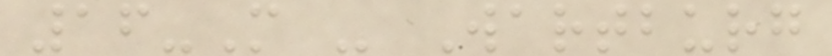16-M - Wartburg
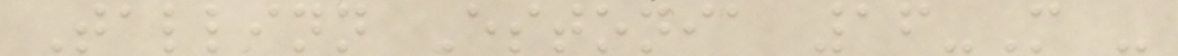Tallinn Estonia 16-M -
